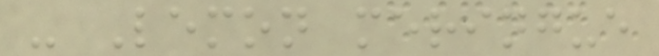- Lemon meringue
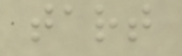tart
